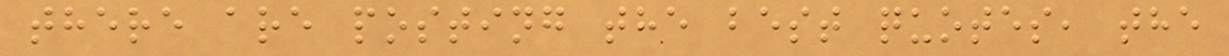there are posting the best quotes, the
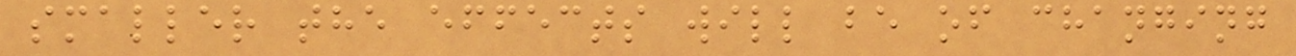smaller the effects will be of changing
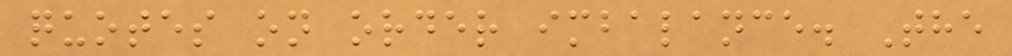quotes on order imbalance. The
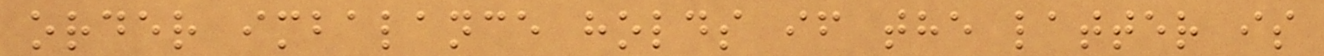order imbalance holds if the latter is
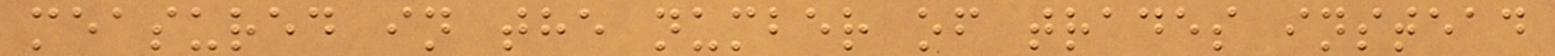measured in the number of trades instead
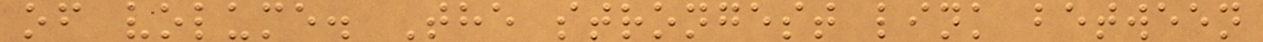of volume. The strongest link between
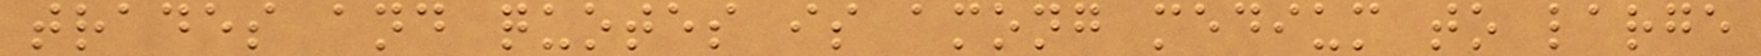trades and quotes is among medium to large
